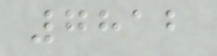7812
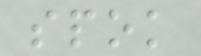spok
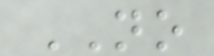NO
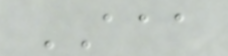AAA
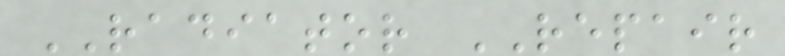RADIATOR REPAIR
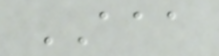AAA
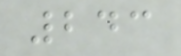243
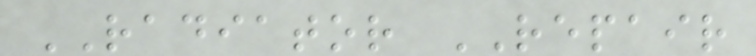RADIATOR REPAIR
